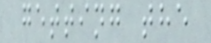getting the
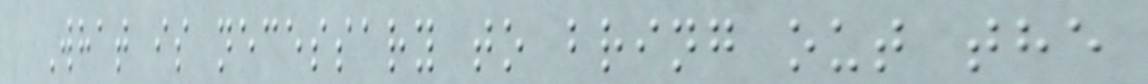What is necessary to bring out the
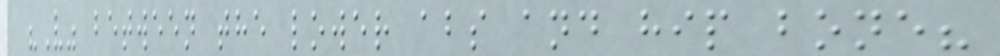"V" between the lower abs and hip bone?
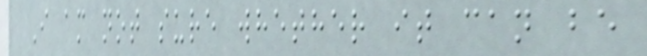I am not sure whether it can be
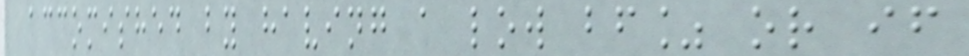accomished by having a low bf% or if
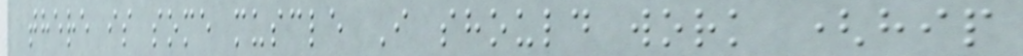there is some muscle I should work (hip
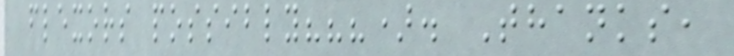flexors possibly???). Thanks,
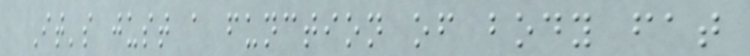It's just a function of body fat
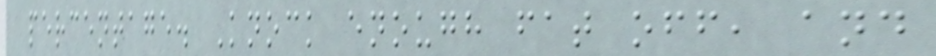percentage. Knock enough fat off, and
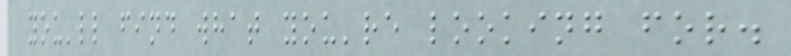you'll find what you're looking for.
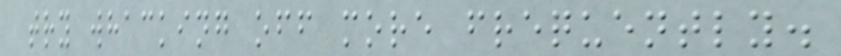try whacking off more frequently.
